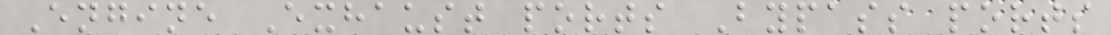Engine Exhaust ports Bypass ports
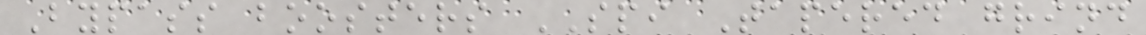Bypass boosters SPI Tapered grind
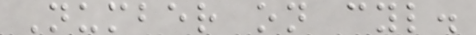Number on cyl.
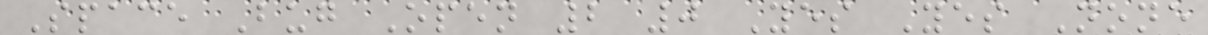Space Bug Open 2 0 Yes Yes None
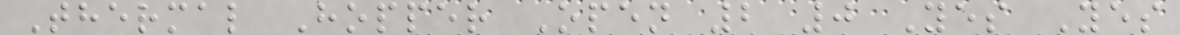Thermal Hopper Open 2 0 Yes Yes
